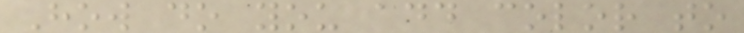How do you add color to
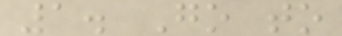1. Go to
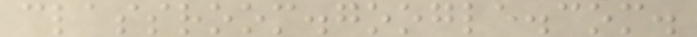classroom.google.com.
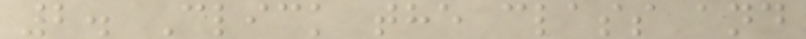2. Click the class and
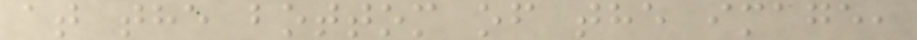at the bottom of the image,
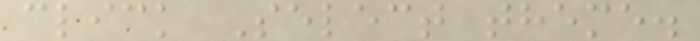click Select theme.
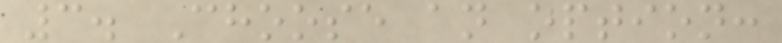3. Choose an option:
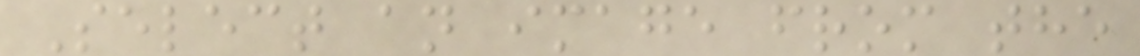Select an image from the
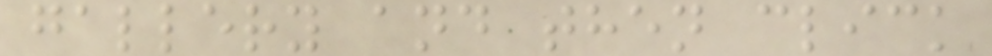gallery and then click
